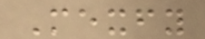Mexfy
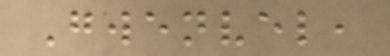Gwenvel,
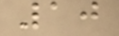10
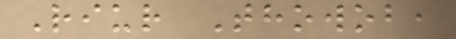Riur Thowob,
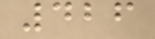426
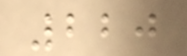220
